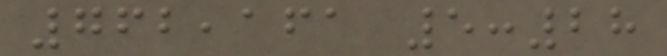762,161 5:28
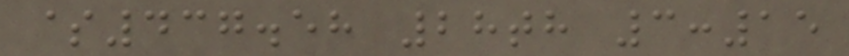$437.58 28th 3:15
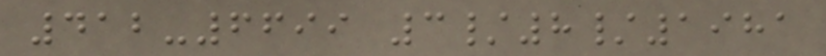412-6699 3/8/1981
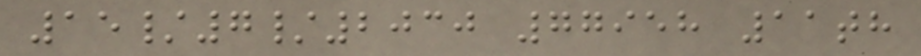15/7/2030 77958 11th
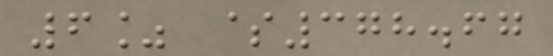6% $378.67
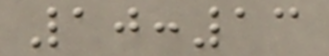10:13
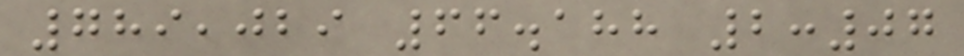789,029 66.188 2:07
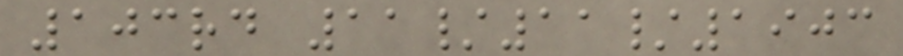103rd 11/11/1903
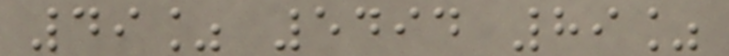49% 5494 89%
